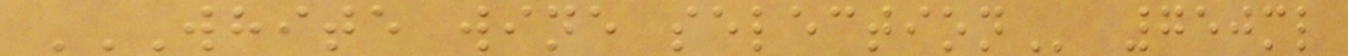WHITE WINE SELECTION 750ml
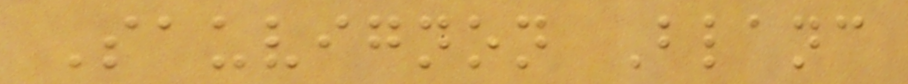Sauvignon Blanc
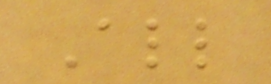All
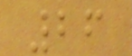26
